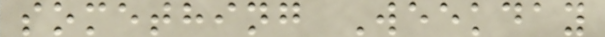something Weekday
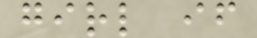girl if
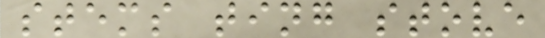stems ting stove
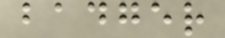badger
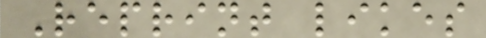Reprint likes
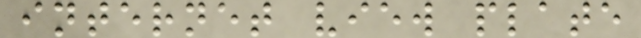internet view plate
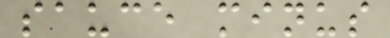sauce minus
